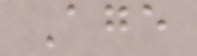Age
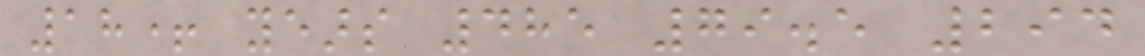18+ years 485 79.5 294
